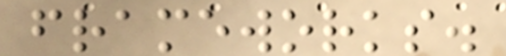frameworks.
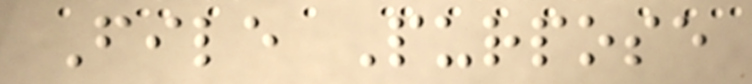File Purpose
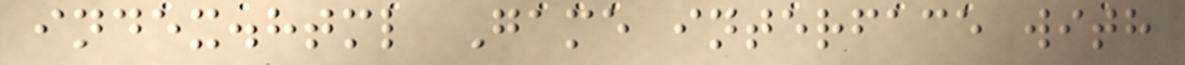index.html Game interface with
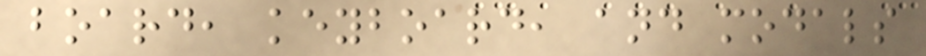board, keyboard, and modals
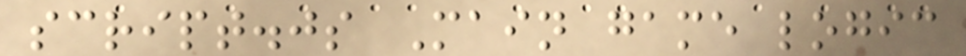script.js Main game logic
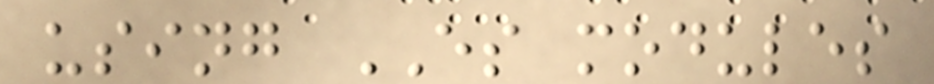using ES modules
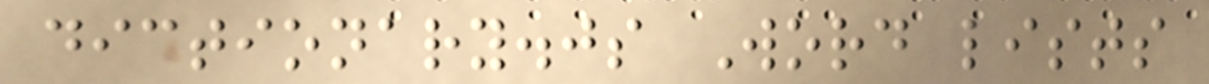dictionary.js Word lists
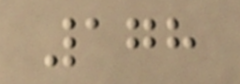178
